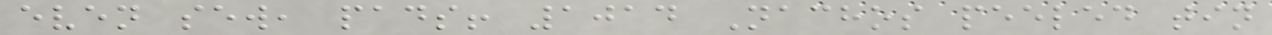even sew, pads! 1014 Nachos peeled tin
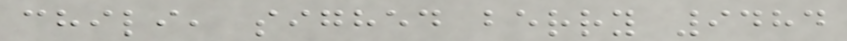chili, sighed berry 9484
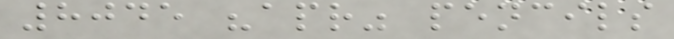8045 "apr" pencils
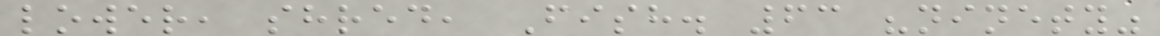lower, shred, Fish. 63 "ninety"
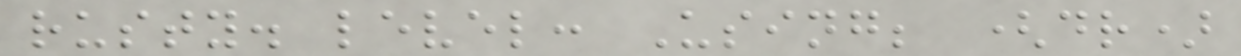rusty. level: Using; (dr)
